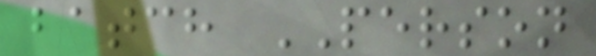batch PERSON
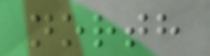north
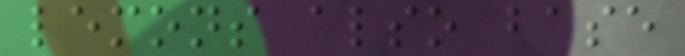lemons also base
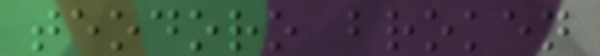teodoro broken
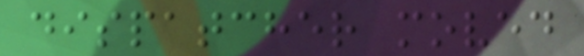dispatcher moved
